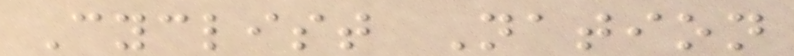Cyclist Nation
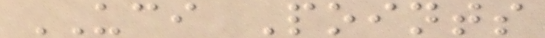UCI Points
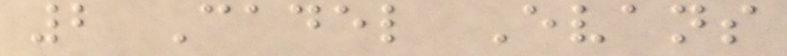2 Cadel Evans
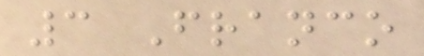3 Franco
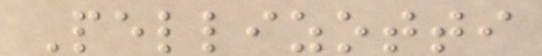Pellizotti
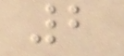2
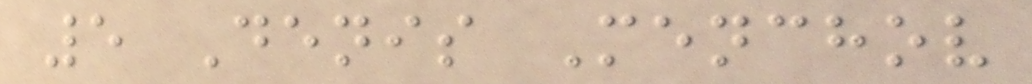5 Denis Menchov
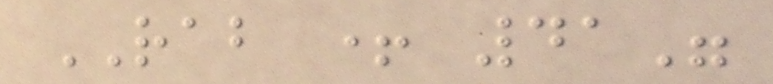RAB + 41"
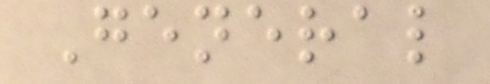General
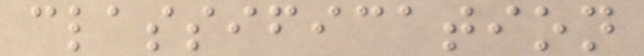classification
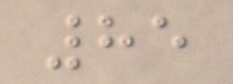85
